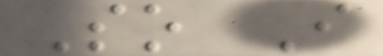So I
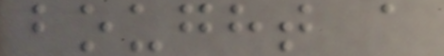bought a
